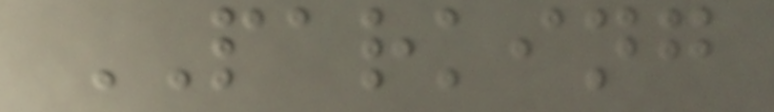PARKING
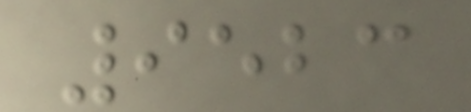9523
